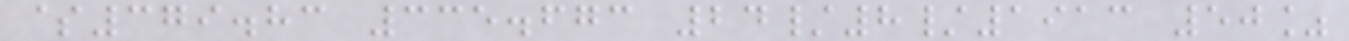$379.83 335.673 24/8/1913 50%
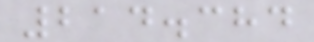214.384
